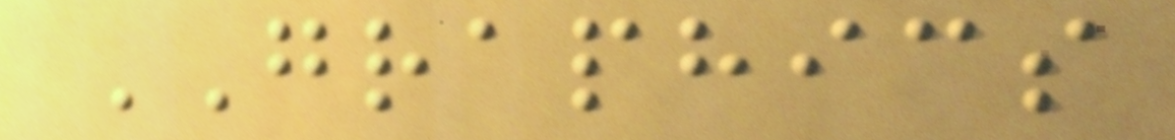GRAPHICS
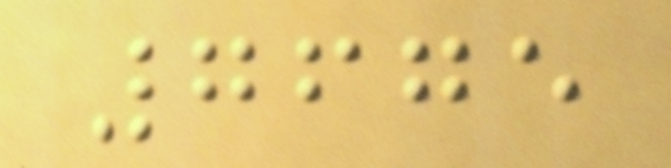7675
